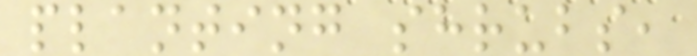planting shrubs,
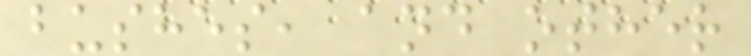bushes, and other
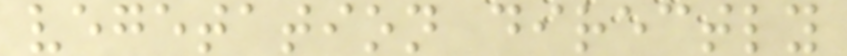vegetation directly
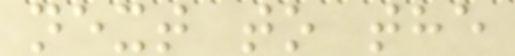next to the
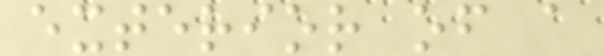exterior of a
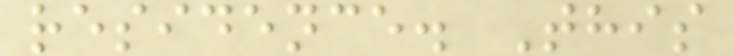residence. This
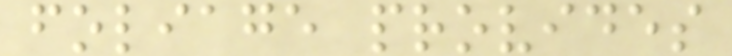foliage provides
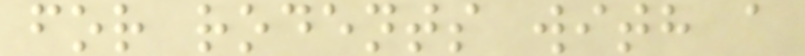for rodents with a
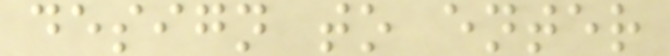design to enter
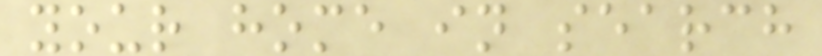your home in search
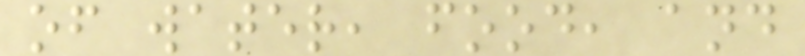of water, food, and
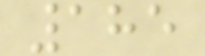185
